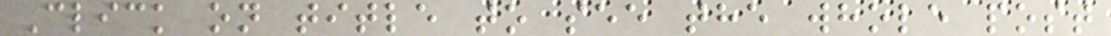Click on title to see the whole post
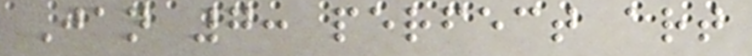Jan 7: perfect art
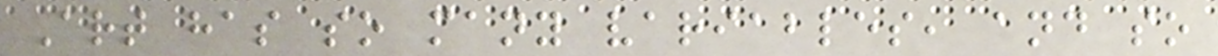Art has so many variables, and so
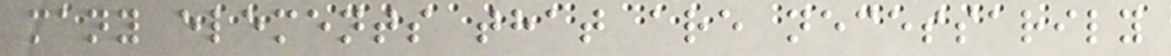many elements that are necessarily
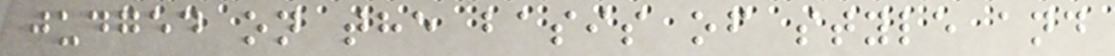judged on the basis of style and
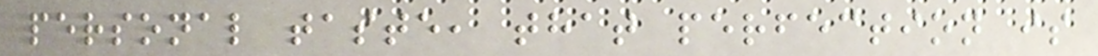personal taste, that perfection is
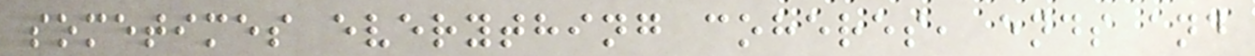sometimes everything coheres, ends and
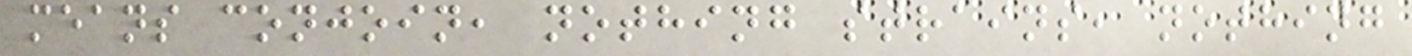means conjoin, nothing strains, nothing
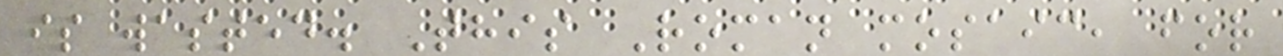is wasted. This Roman mosaic, for
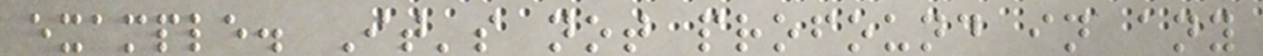example. It's not profound in any
